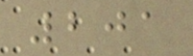201
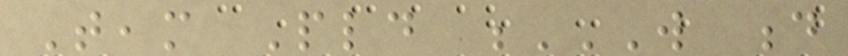Team Pld W D
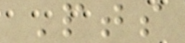Pts
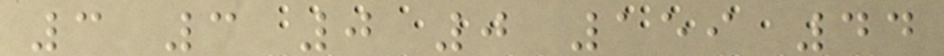3 3 0 0 159 44
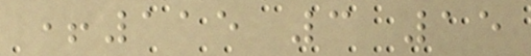+115 3 15
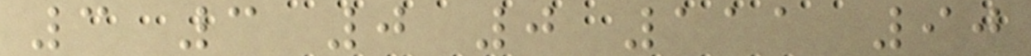3 3 0 0 111 90
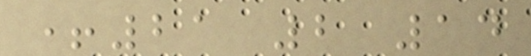+21 2 14
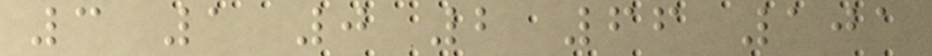3 1 0 2 66 101
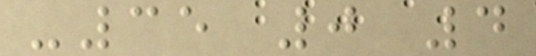-35 0 4
